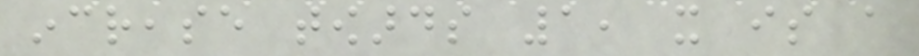increase towards 1, it is a
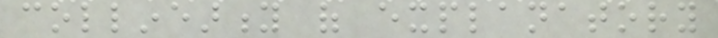collinearity of explanatory
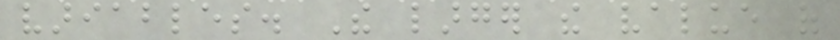variables. The larger the value of
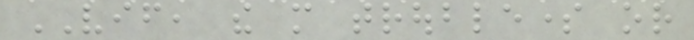VIF, the more troublesome or
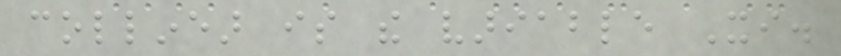collinear is the variable Xi.
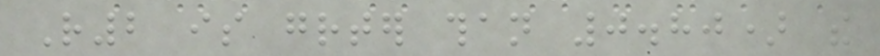R2 is greater than 0.80) the
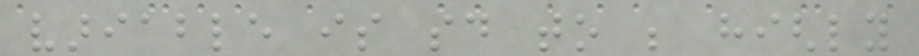variable is said to be highly
